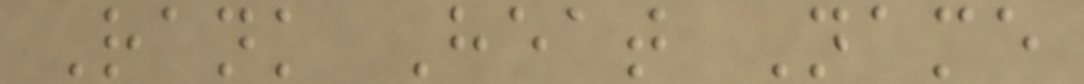Rank Heat Name
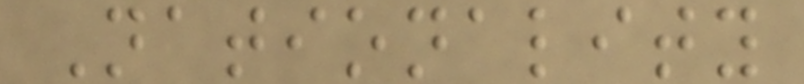Nationality
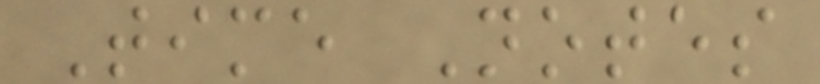Time Notes
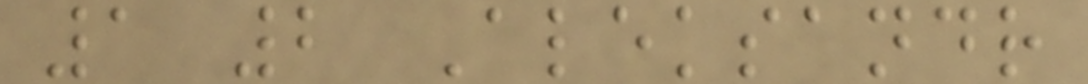1 2 Aleksandr
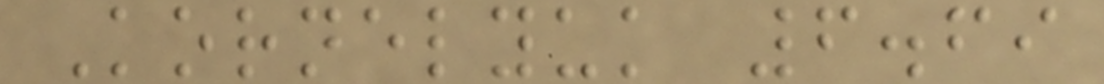Kornelyuk 6.69
